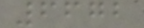6672
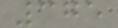375
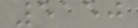5150
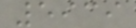5939
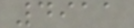4911
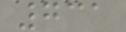731
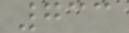733
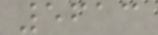5613
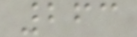263
